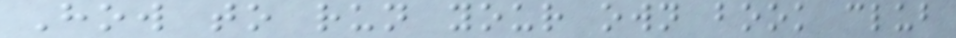How to run your own book club
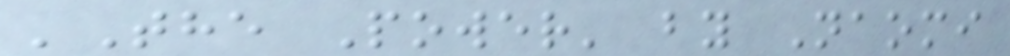'The Power' by Naomi
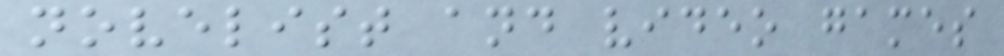novelist and video games
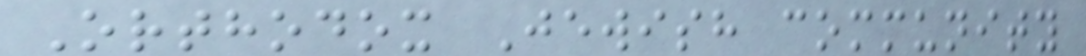Orthodox Jewish community
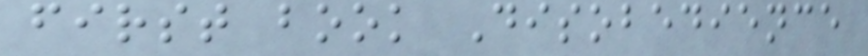first book Disobedience
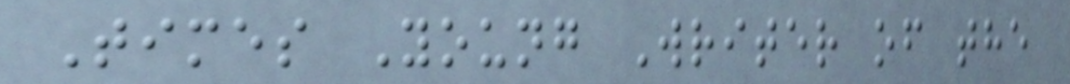Times Young Writer of the
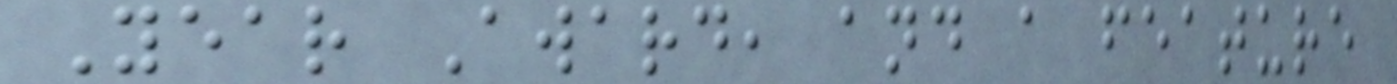Year Award, and a feature
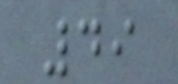49
